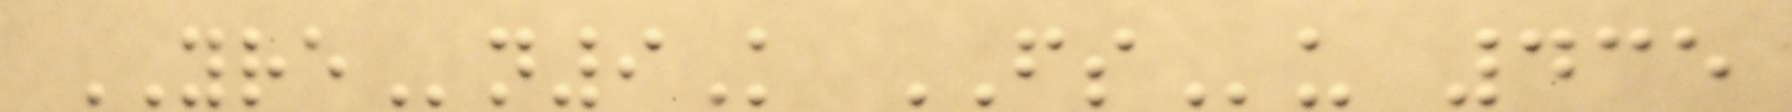YREn9K FSu 435
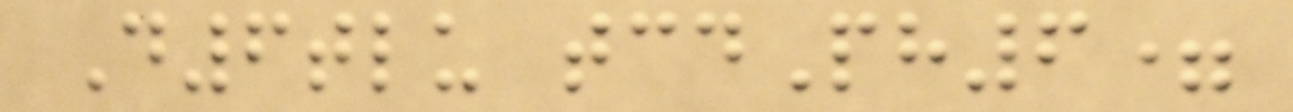D6tlu tcdPh6=
